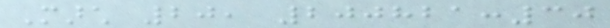March 20, 200821:30
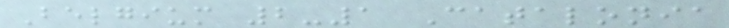Belgium 2-1 Catalonia
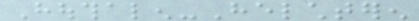Houthalen-Helchteren
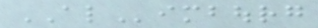ALimbourg
